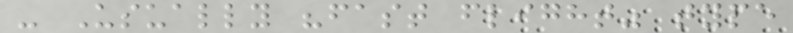- Usually "fast flight" type
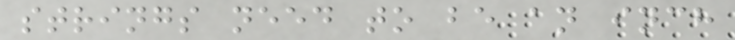strings need to be an inch
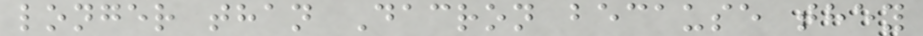longer than Dacron because they
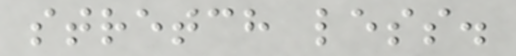stretch less.
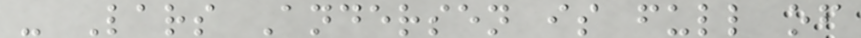- Lars Andersen is full of
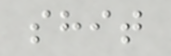shit
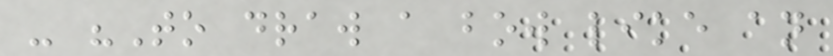- "To draw a bow like an
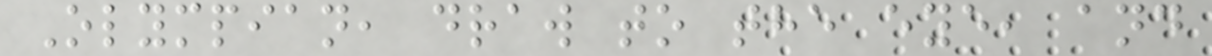Olympian, draw to the eye, and
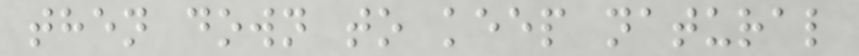then down to keep natural
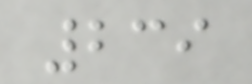239
